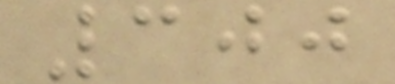300
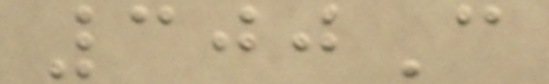300C
